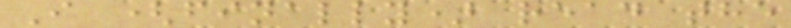I (finally) read the
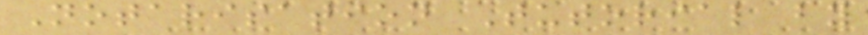Notarisation Tutorial by
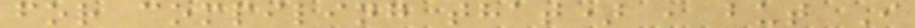for compiling that) , but I
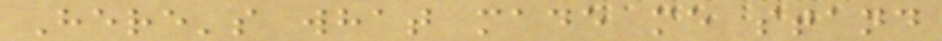Here's what made me stand
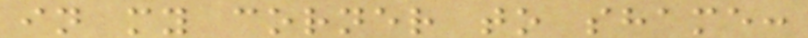in my corner to shame:
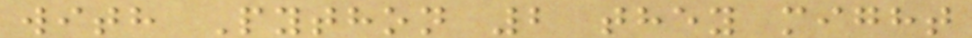with Python 2 they might
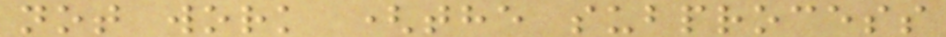not work (the subprocess
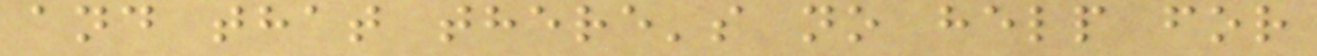and that there's no help for
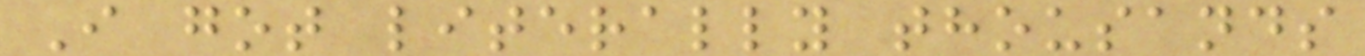I got literally thousands
